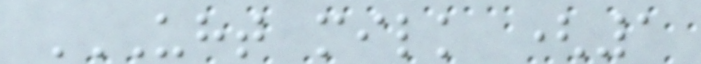UHT MILK (1
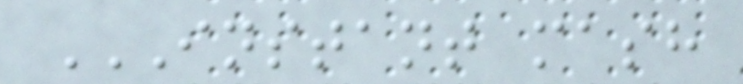INSTANT MASH
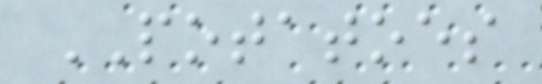POTATOES
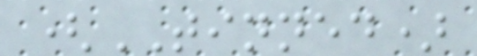(TINNED)
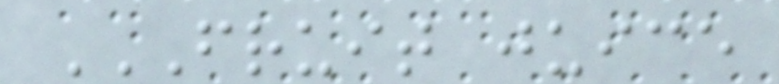FRUIT JUICE
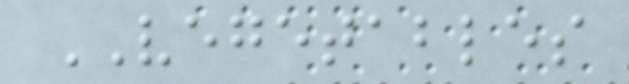VEGETABLES
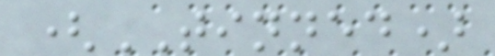(TINNED)
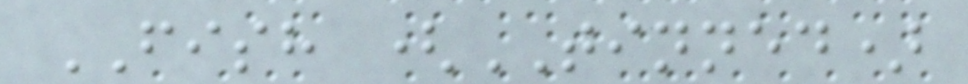FISH (TINNED)
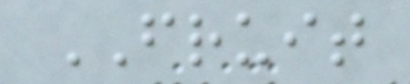FRUIT
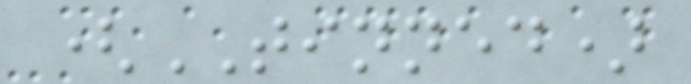(TINNED)
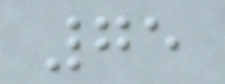75
